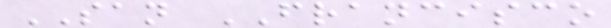SAN FRANCISCO
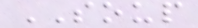SOUP
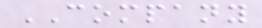COMPANY
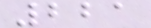221
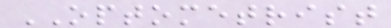OPTOMETRIST
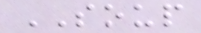SOUP
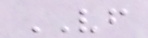VF
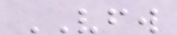VFW
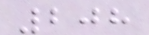208
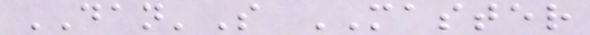DAN'S MASTER
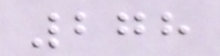278
